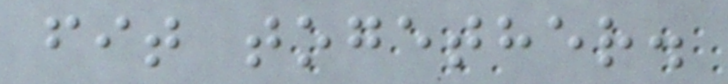fit together.
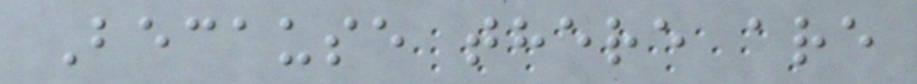Because there are
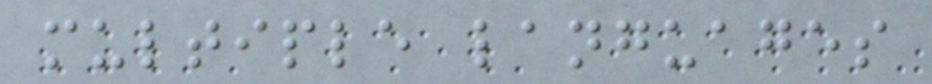multiple languages
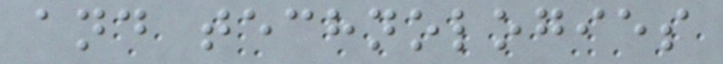and technologies
